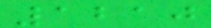1210
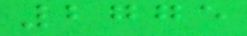2775
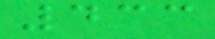433
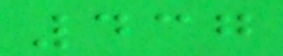437
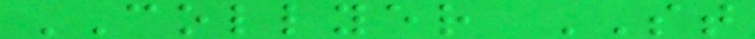COLLYER ST
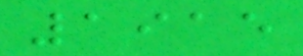1915
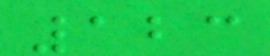123
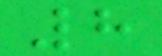8
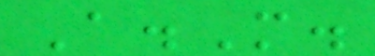A.M.
